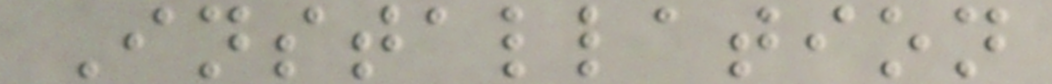Installation
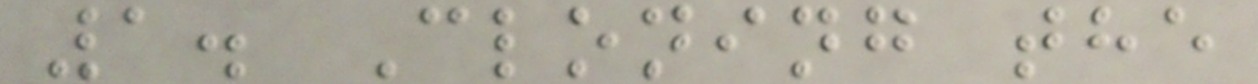1. Cloning the
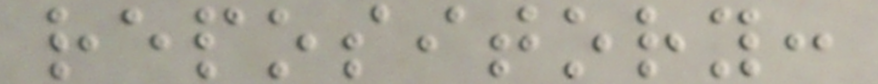repository:
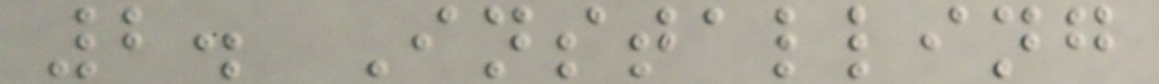2. Installing
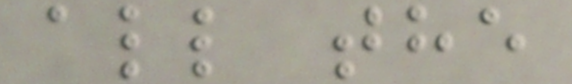all the
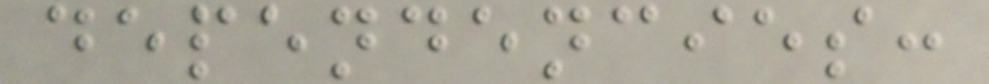dependencies:
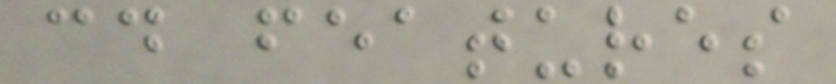cd features
